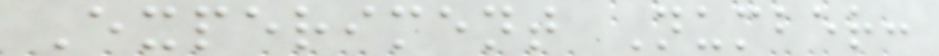Experiment Number:
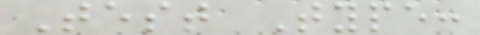Test Type:
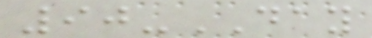90-DAY
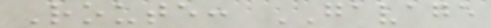Route: GAVAGE
